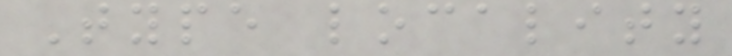Type locality
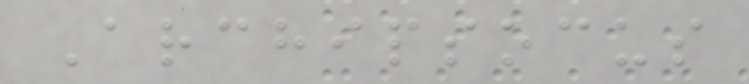Archipsocus
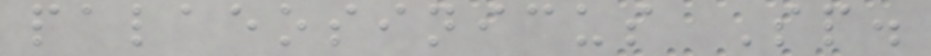palaeosinicus Sp.
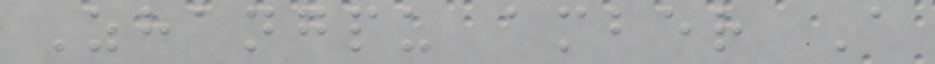Zhangpu amber A
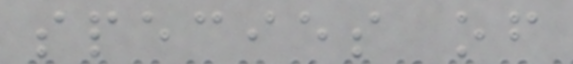species of
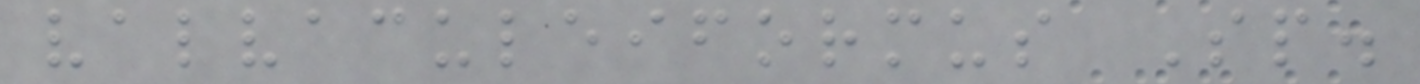valvaculeiformus Sp.
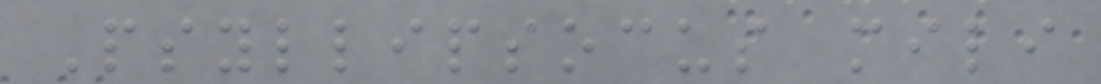Psyllipsocus mili
